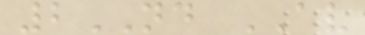2ND AV
